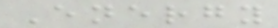Energy
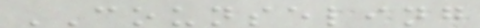COUNSELING
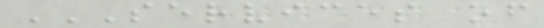SERVICES OF
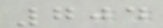704
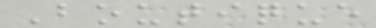Boutique
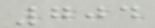704
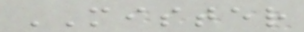MISTER
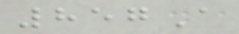857A
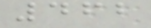462
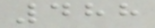488
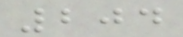204
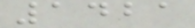1421
